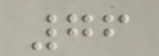76
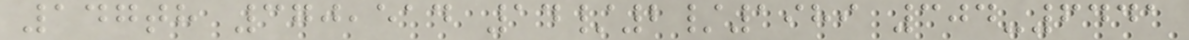147th 370,514 14/2/1989 304-6441
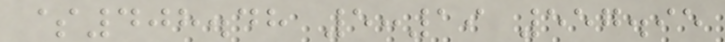$408.48 5:19 557.95
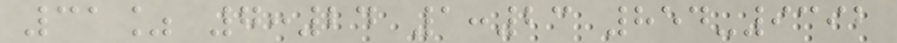31% 7:24 1:23 854-9392
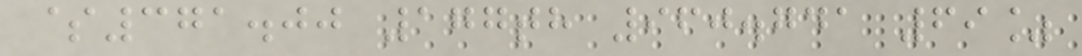$371.00 177th 960.741 69%
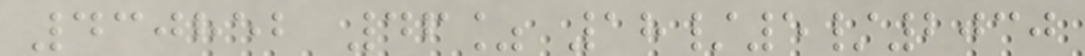430852 46% 18/5/2030
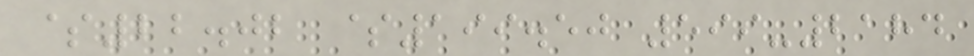$22.02 $199.50 599-2184
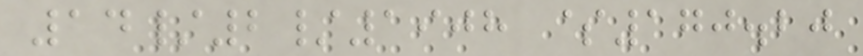14/2/1908 $170.20
